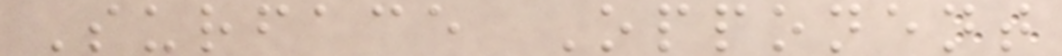Surface Opponent
